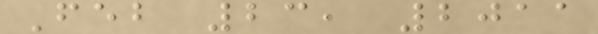Feb 23, 2011
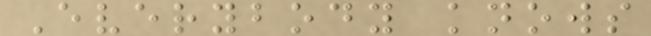Everybody knows
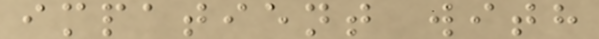impatient with
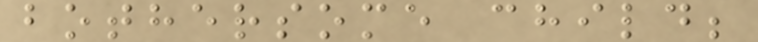bothersome child;
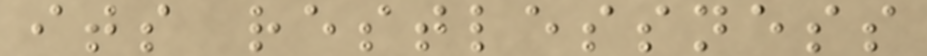its restlessness
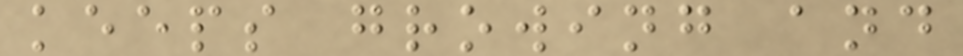keeps growing and
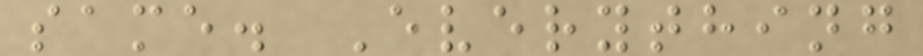same. Everything
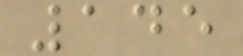145
